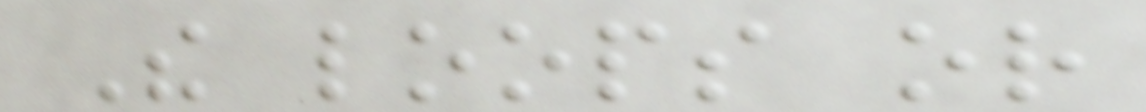The loops or
